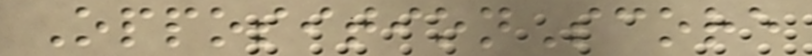OppositionScore
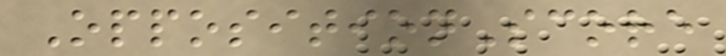OppositionScore
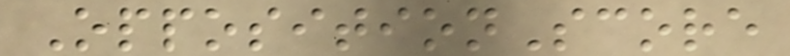OppositionScore
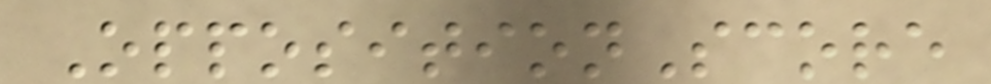OppositionScore
